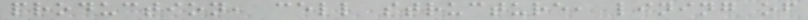production, cell structure, lining of
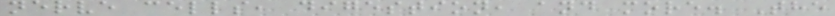nerve cells, digestion, and more. The
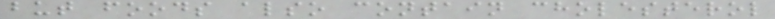but foods also contain cholesterol
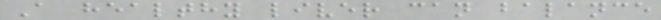A healthy liver can balance
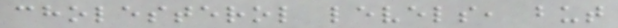cholesterol levels, but
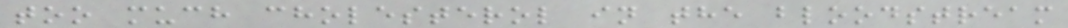too much cholesterol in the bloodstream
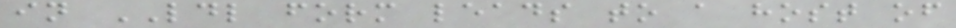in LDL form leads to a host of
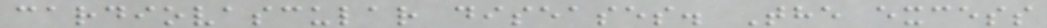cardiovascular diseases. The excess
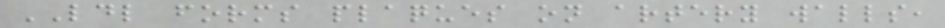LDL forms plaques on artery walls,
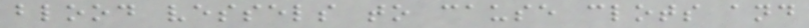blood vessels to cause clots and
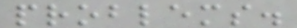problems.
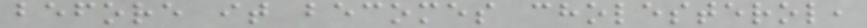before it becomes cholesterol,
